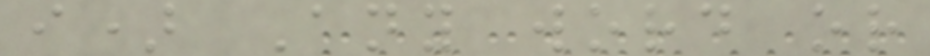i) Any word or
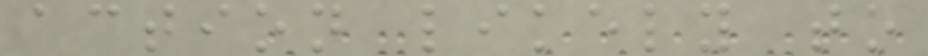action likely to
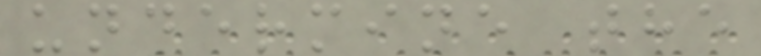undermine the
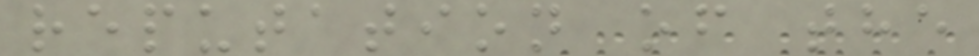reputation of the
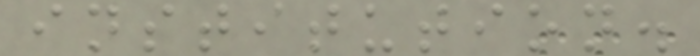institution.
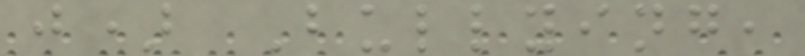j) Bullying,
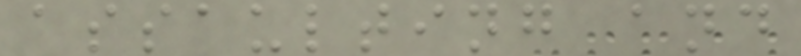assaulting and
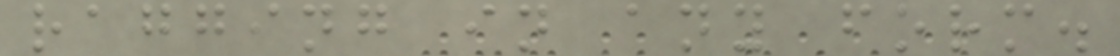ragging in any form.
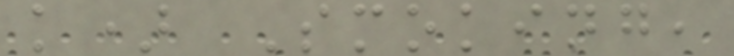k) Smoking,
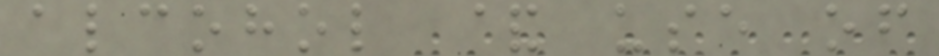alcohol & use of
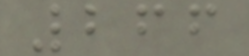266
